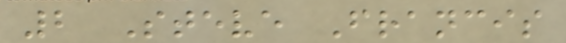2 Steve Francis
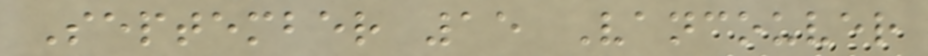September 15 Vancouver
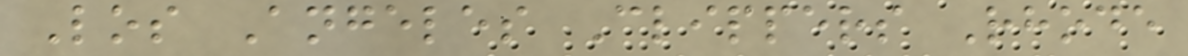Los Angeles Clippers Rhode
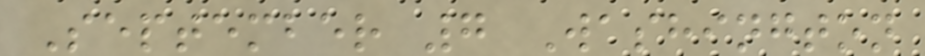September 7 Washington
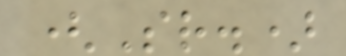(Sr.)
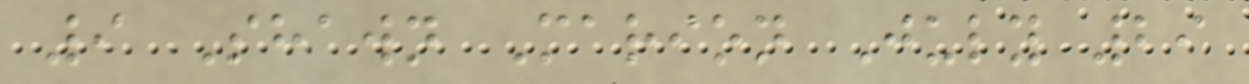9 Shawn Marion July 29
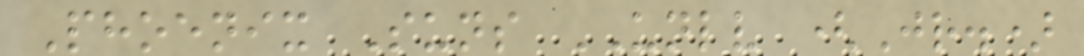Phoenix Suns UNLV (Jr.)
